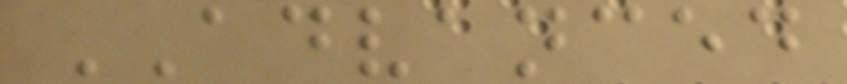ADVANCED
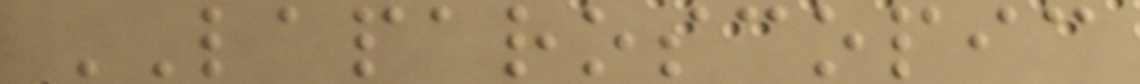LAPAROSCOPIC
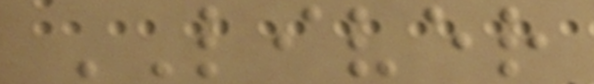LIVER
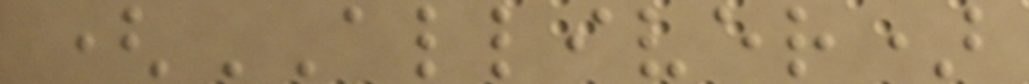(ALLIVER)
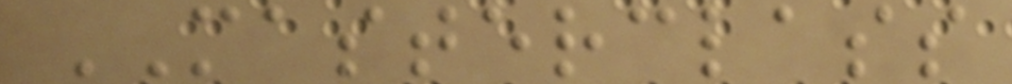MASTERCLASS
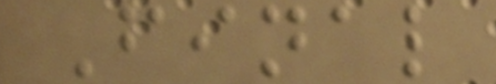Final
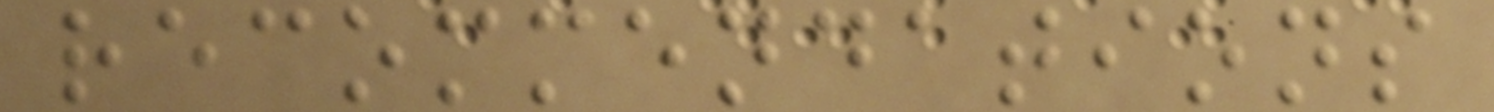recommendations
